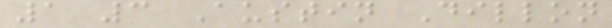1 3 Austin Dillon
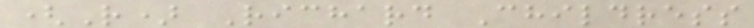(R) Richard Childress
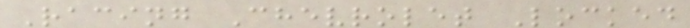Racing Chevrolet Locked
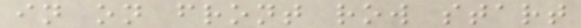in on front row start
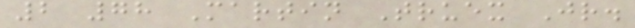2 78 Martin Truex Jr.
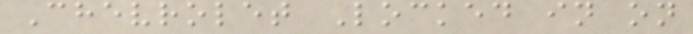Chevrolet Locked in on
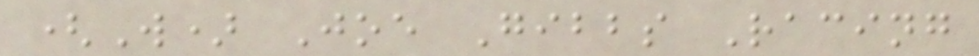(W) Joe Gibbs Racing
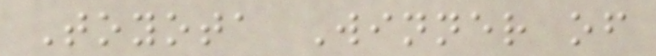Toyota Winner of
